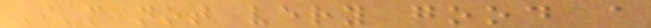I'm not very good a
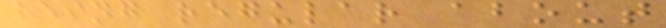being regular about
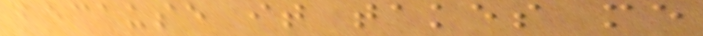because it takes me
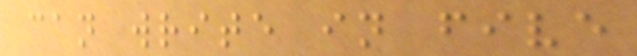can write in five
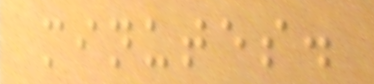minutes.
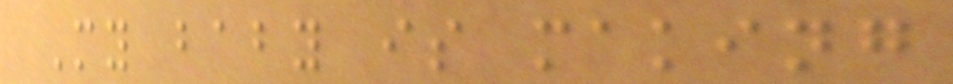My baby is making
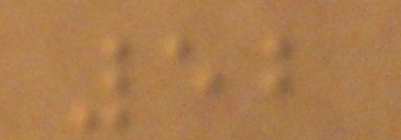52
